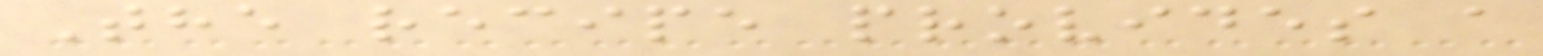The recipe provides a
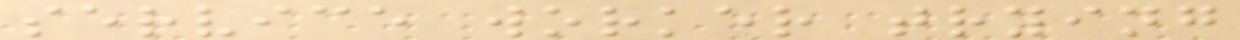service worker trying
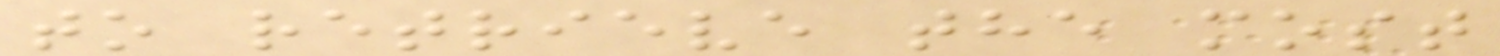to retrieve the most
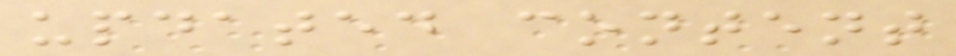updated content
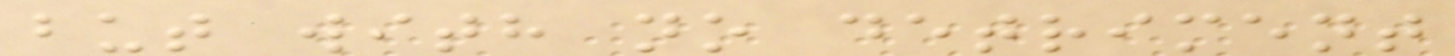but with no detriment
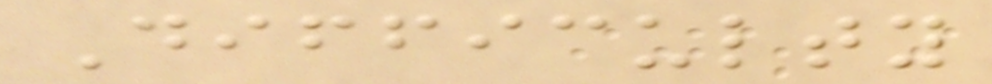Difficulty
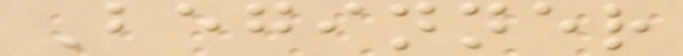Beginner
